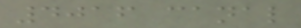4016 canal
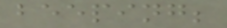beeping;
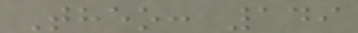Theo: 149
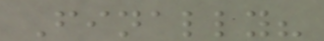Finally?
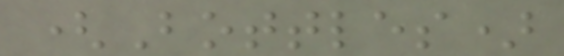(Bottles)
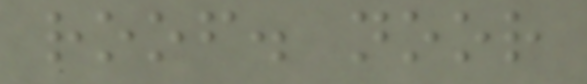roof. noor
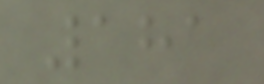181
